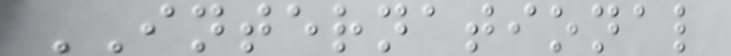INTERNATIONAL
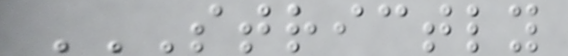STRICTLY
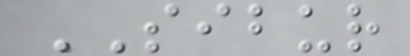SIBUR
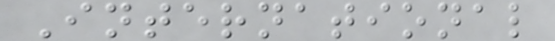International
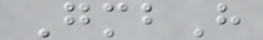GmbH
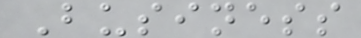Business
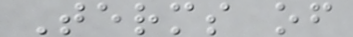Terms of
